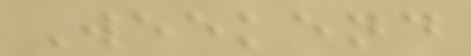Weekend
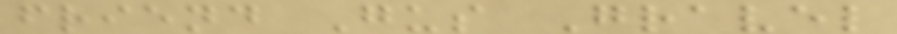friend Gus Gravel
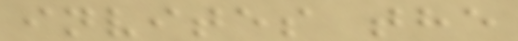invites the
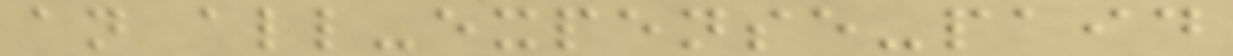an all-expense-paid
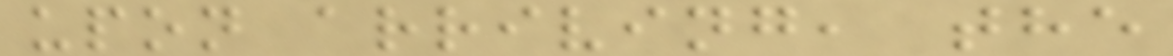upon arriving, the
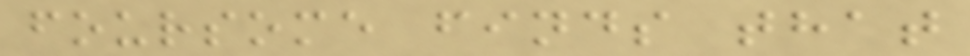foursome finds that
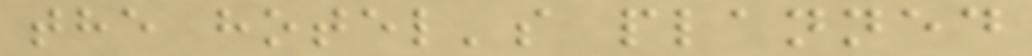the hotel's planned
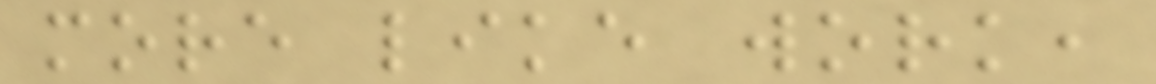more like work,
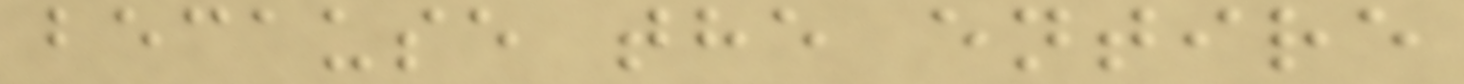because the entire
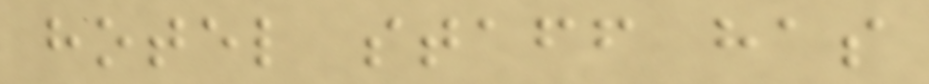hotel staff has
